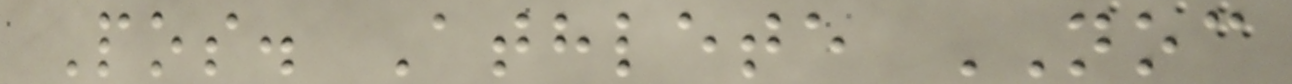Pos. Athlete NOC
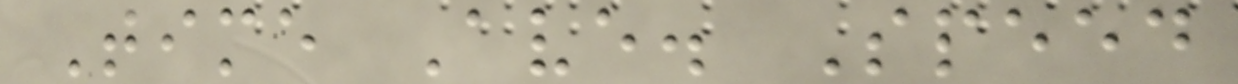Time Ave. Speed
